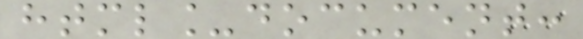html_document:
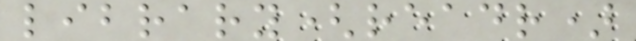library(readr)
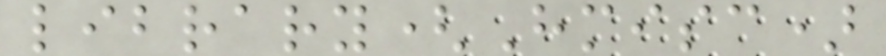library(Hmisc)
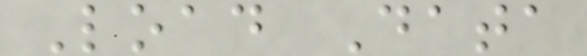Load Data
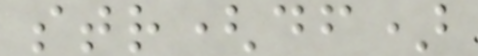str(df)
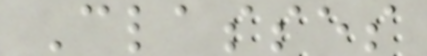Classes
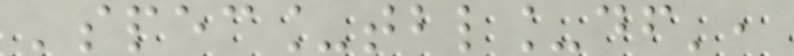'spec_tbl_df',
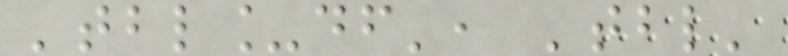'tbl_df', 'tbl'
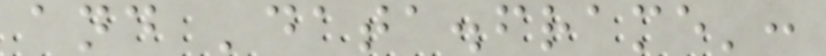and 'data.frame':
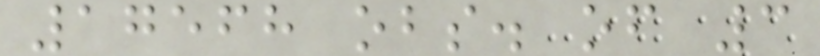17568 obs. of 3
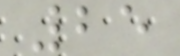25
